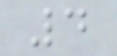4
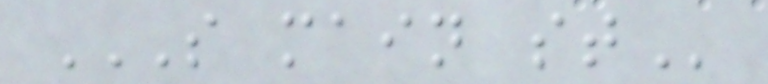S MAIN ST
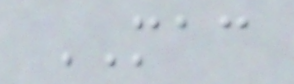MAC
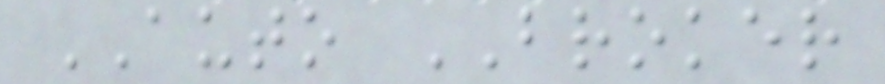AUTO BROKER
